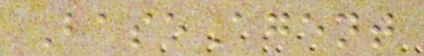BaseAgent
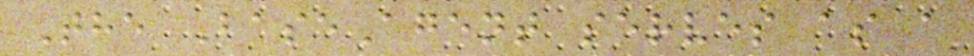The BaseAgent serves as a
